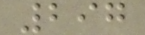297
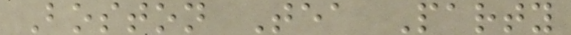Boston Tea Party
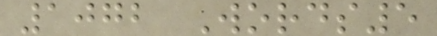1072 Words5
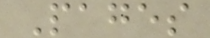Pages
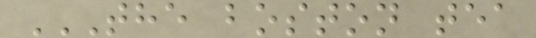THE BOSTON TEA
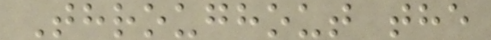Throughout the
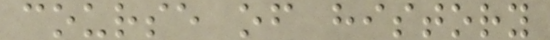course of history
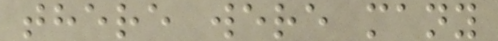there were many
